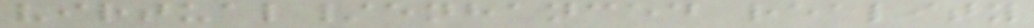virtual/enhanced reality
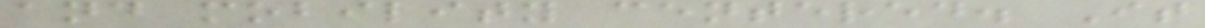and mobility centered. It
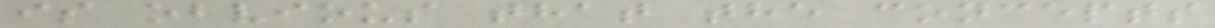is obvious that the concepts
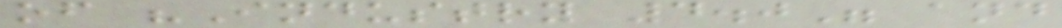of "Industry 4.0" and
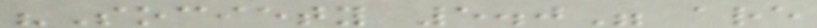"Society 5.0" are
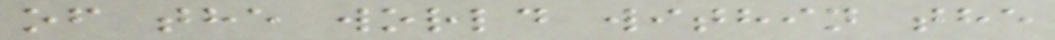of the world within the
